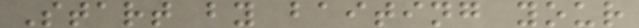Start by baiting your
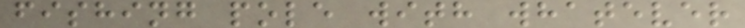fishing pole with whatever
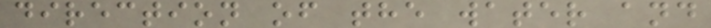direction of the water and
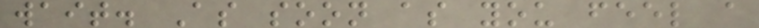wait. As soon as you feel a
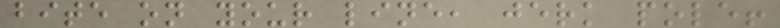bite on your line, jerk pole!
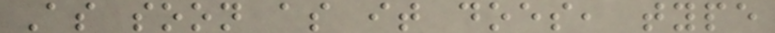As soon as it does, type
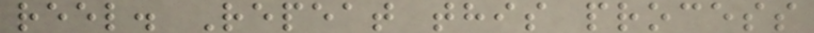reel. Repeat this process
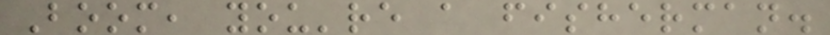Boom, you're a fisherman.
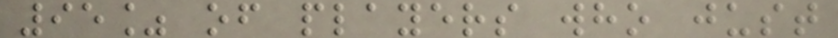95% of players who just
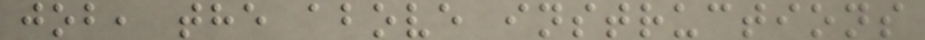job, the above instructions
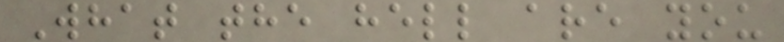What the hell are you
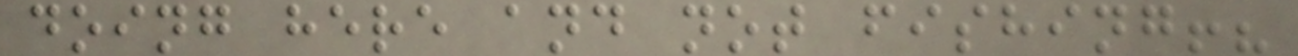doing here and not fishing!?
